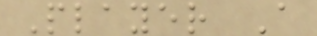Player A
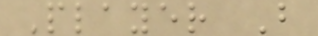Player B
